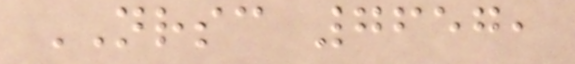NRSC 7657,
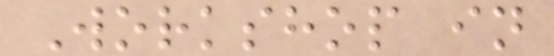Workshop in
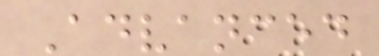Advanced
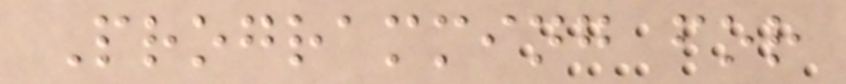Programming for
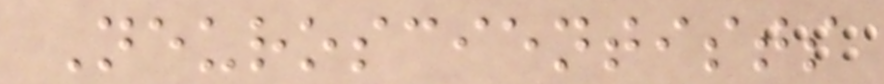Neuroscientists
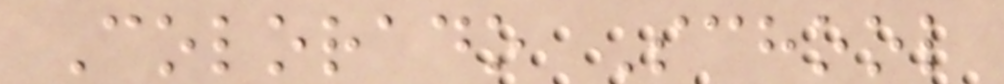Colorado School
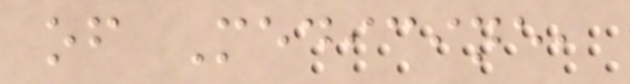of Medicine,
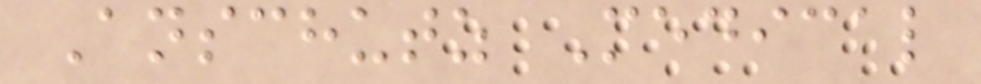Anschutz Medical
